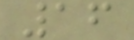16
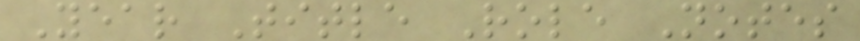Year Title Role Notes
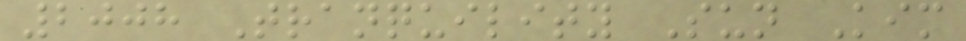2008 Tranquility Sun Kim
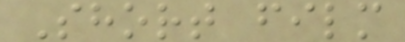Short film
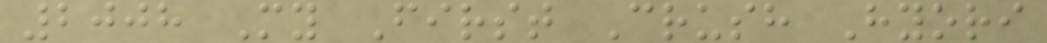2008 My First Crush Hyori
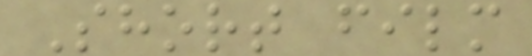Short film
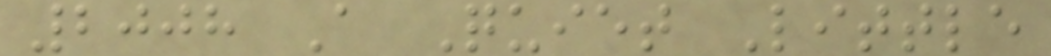2008 A Quiet Little
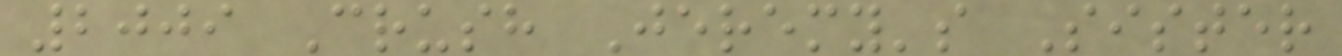2009 Crush Jeremy's Sister
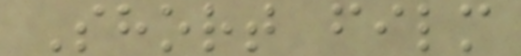Short film
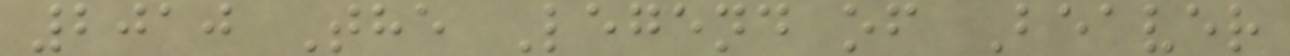2010 The Legend of Beaver
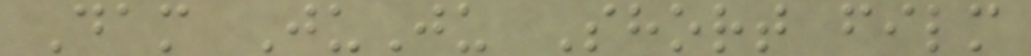Dam JuJu Short film
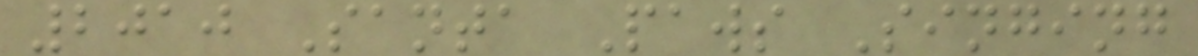2010 Santa Paws Singing
